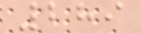289
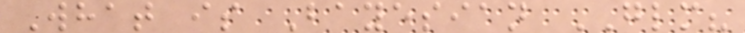What is Bayesian GLM?
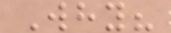Why?
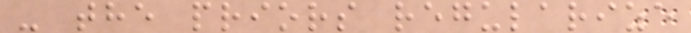- the priors regularize
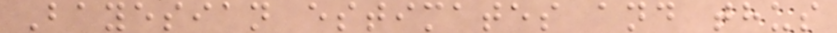Bayesian estimates and thus
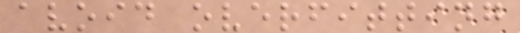avoid overfitting
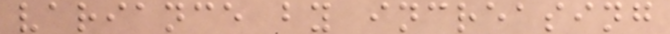variance by increasing
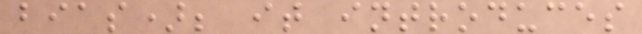bias); it introduces
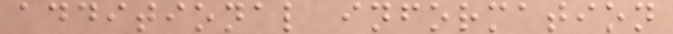additional information
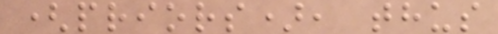(priors), thus
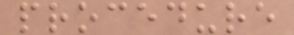procedure
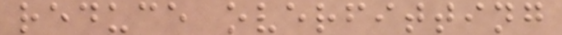reduce overfitting
